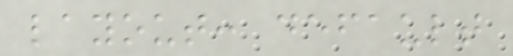layout: default
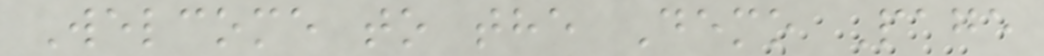Welcome to the Demo Page
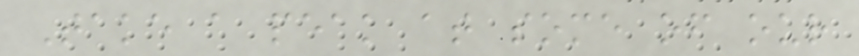Take a peak at some of our
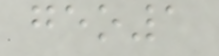geo1
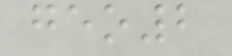geo2
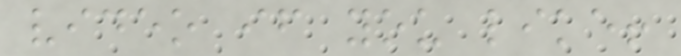video if you like!
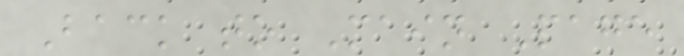Back to Main Page
